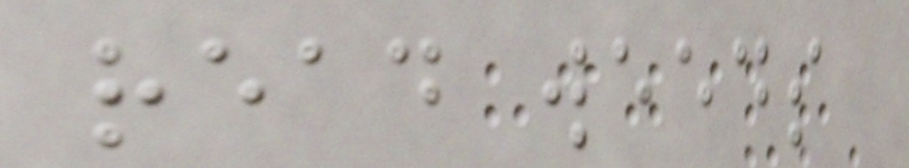read weeds
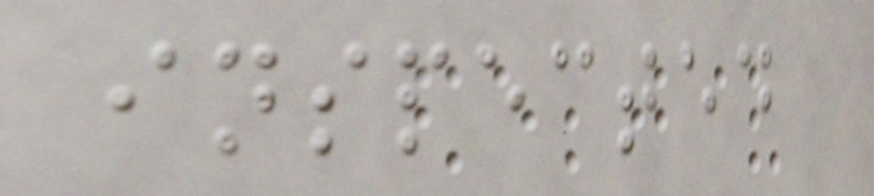inspected
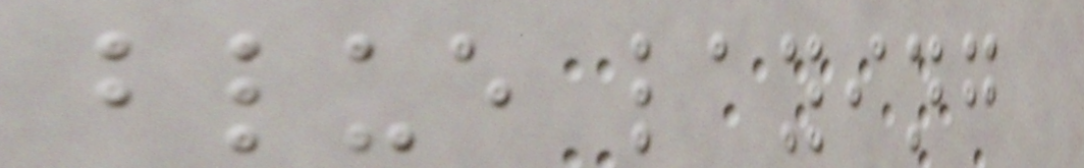blue laying
